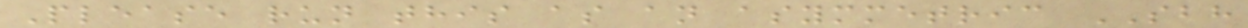Please run this as an asymmetric SBH
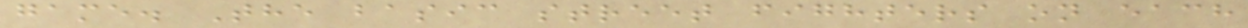game. The basic street fighters on each
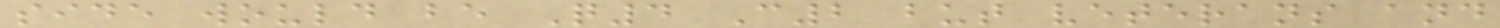side would be Q4 C2 but veterans and
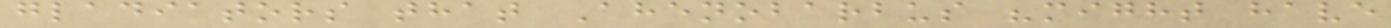gladiators that Ahenobarbus "might have
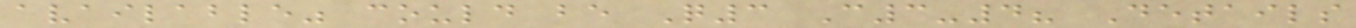available" could be Q3 C3-4? Details
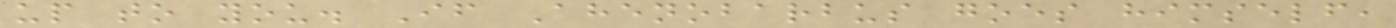up to you. If Ahenobarbus goes himself,
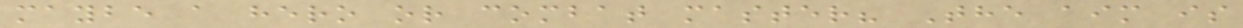maybe a hero or combat master? The aim is
